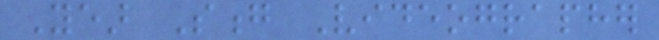Year Song Videographer
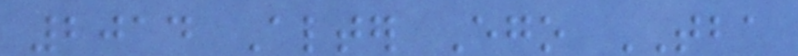2014 Alter Ego TBA
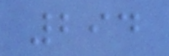294
